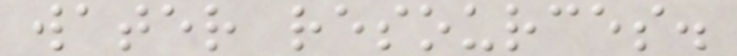water resources.
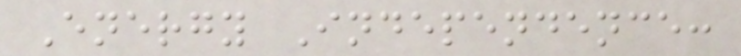Energy Independence:
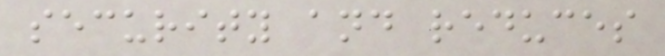security and reduces
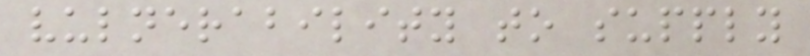vulnerability to supply
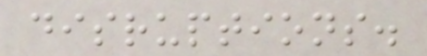disruptions.
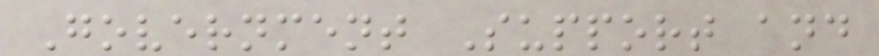Government Support and
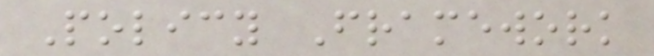Policy Framework
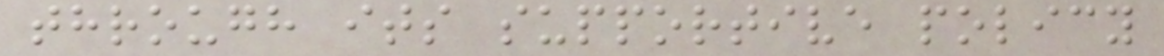through its supportive policy
